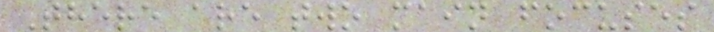There are two main focuses
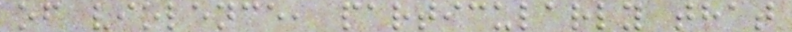of violence, particularly that
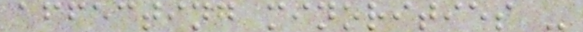affecting minorities -
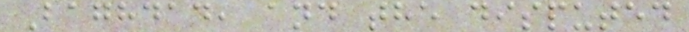Baghdad, and the disputed
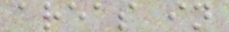areas in
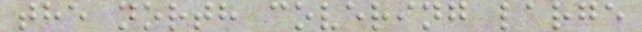the north covering large
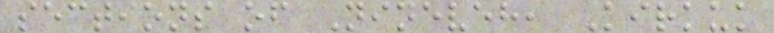sections of Nineveh, Kirkuk
